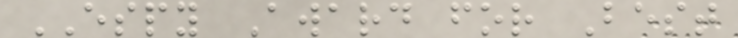ESPY Award for Best
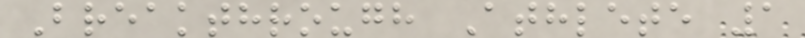Breakthrough Athlete 1
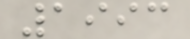1993
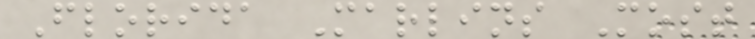Florida Marlins Most
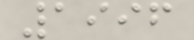1996
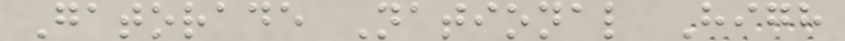Gatorade National High
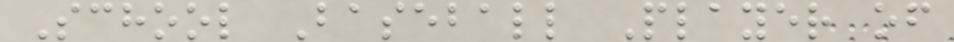School Baseball Player of
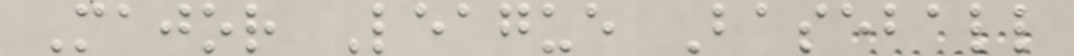Major League Baseball
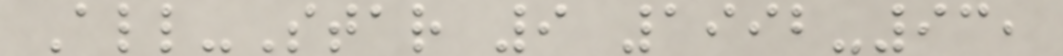All-Star 9 1992-93,
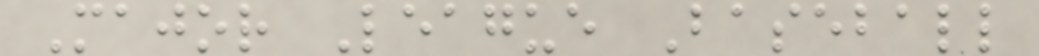Major League Baseball
